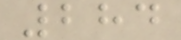284
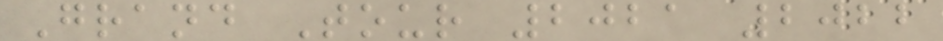Grand Tour 2021 2022
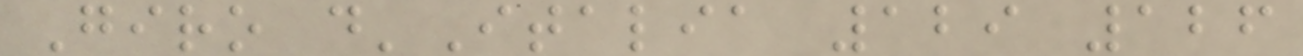Giro d'Italia 129 126
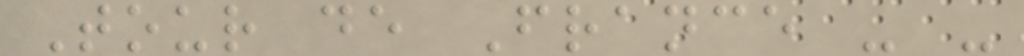Tour de France - -
